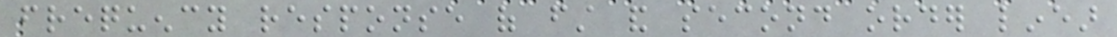frequency response of first and second order linear
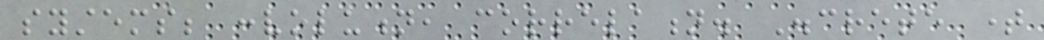systems; convolution, correlation. Discrete time
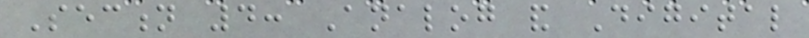Section 4: Analog and Digital
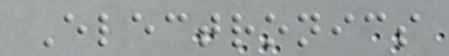Electronics
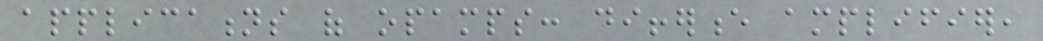applications of opamps: difference amplifier,
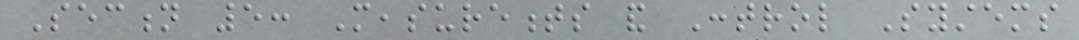Section 5: Measurements and Control Systems
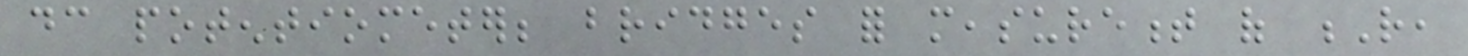dc potentiometer; bridges for measurement of R,
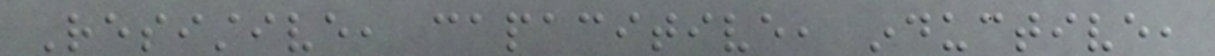Resistive, capacitive, inductive,
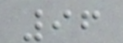96
